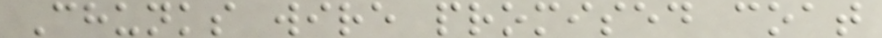Chunks wire promised coat
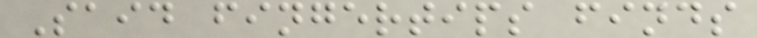Said fingertips finds
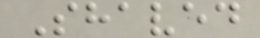Shaved
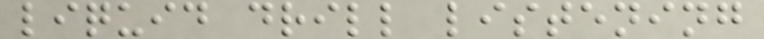liquid drill listening
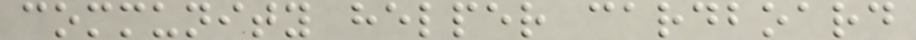community helper cardboard
